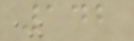142
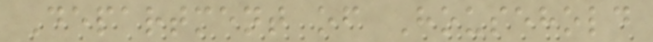Department of Household
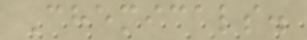Chemicals.
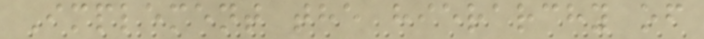Implement the hierarchy of
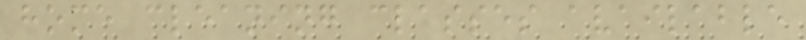home cleaning classes available
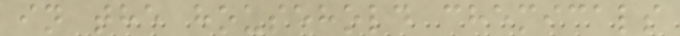in the household chemicals
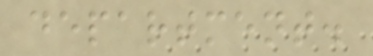department.
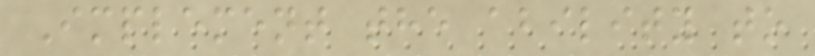Implement the ability to
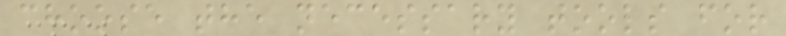choose the necessary tools for
